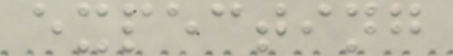expecting
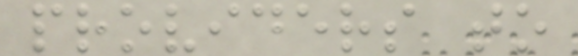providers to
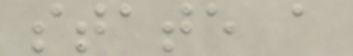state a
